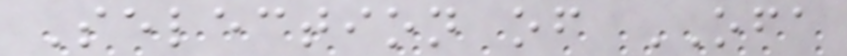Selection of OFA
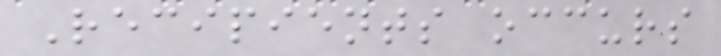Recipients occurs
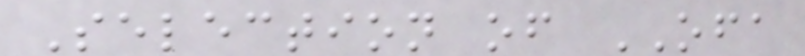Selection of OFA
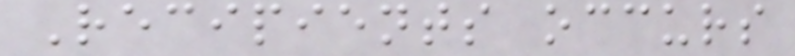Recipients occurs
